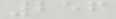256
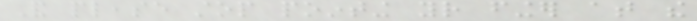And please stop pointing your finger at the
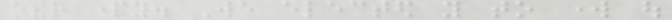other party. We elected you to work out
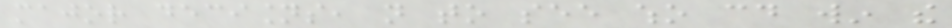major decisions, not to see who could win the
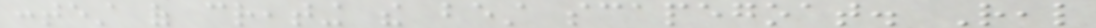contest of creating the best scapegoat. Real
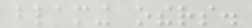blaming others.
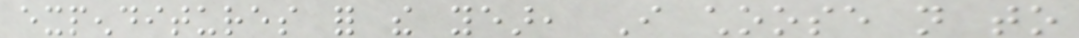expenditures for the year, I choose not to
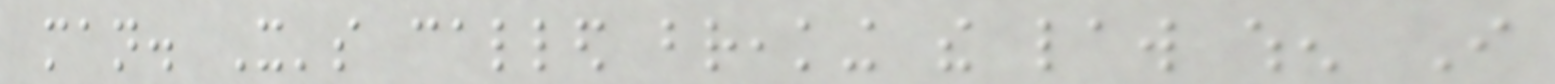man. It's called breaking the law when I
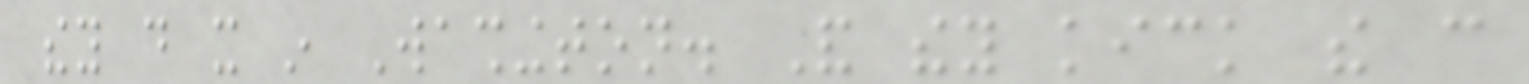they do it in Washington. And they kick the can
